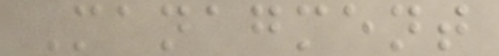Managment
